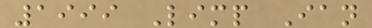1999 Limp Ian
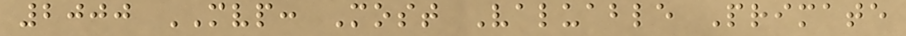2000 MVP: Most Valuable Primate
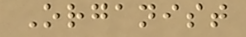Organist
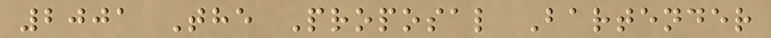2001 The Proposal Bartender
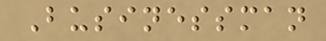Businessman
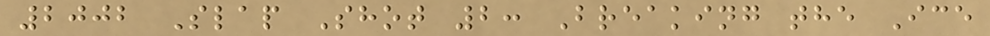2002 Slap Shot 2: Breaking the Ice
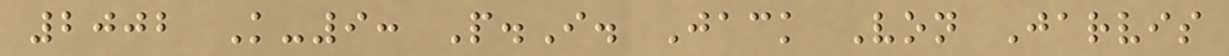2002 K-9: P.I. Jack Von Jarvis
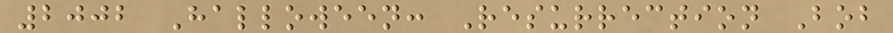2002 Halloween: Resurrection Bob
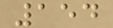154
